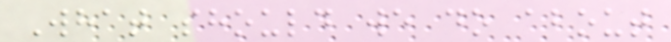What should we do about
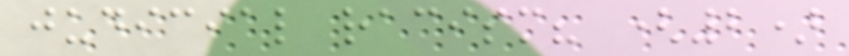judicial racism? (2)
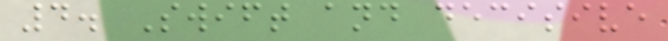4. Swift and decisive
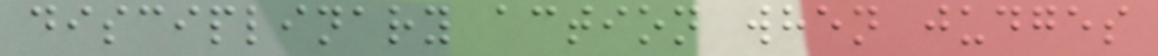disciplinary action when judges
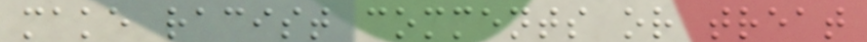make racist comments or treat
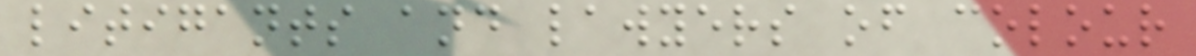litigants and lawyers of colour
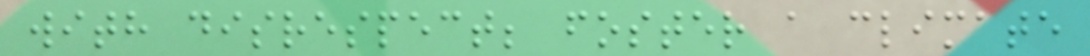with disrespect; foster a climate
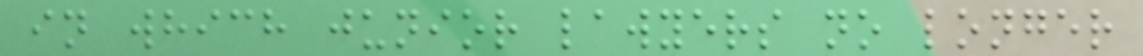in which junior lawyers no longer
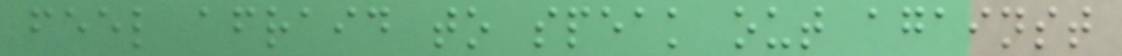feel afraid to speak out against
